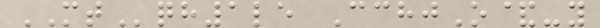MTqh1le CchjO&-y
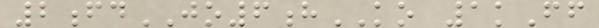2fdJO6hKO 1kFf
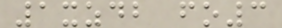1xzdb fo3
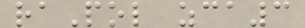raPol zca3
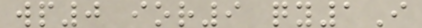wp0 ior9 qy1I
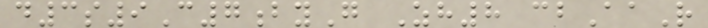d3s9C7byG Zh8 cbAaR
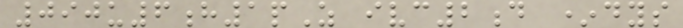090u6h1pZ ivc2d *dys
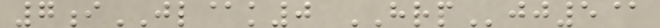7iJL@k0 HRPjj5@
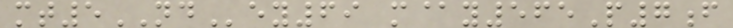mt5NDey69 m@y565P7f
